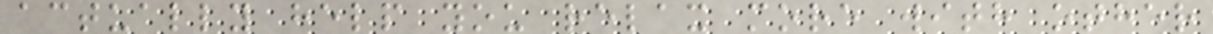actually help you relax more with other
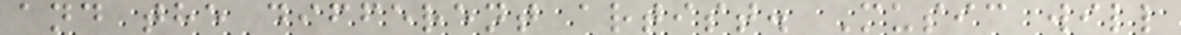and the different artist. Music will
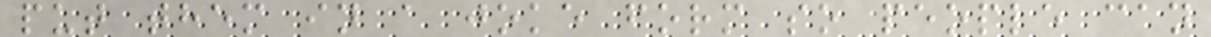put them in a joke form so people can
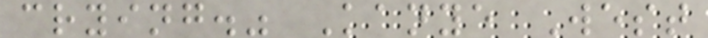crying." Kanye West
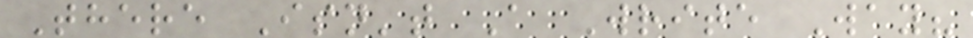There Isn't A Write Way?
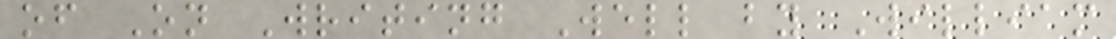of On Writing Well by William
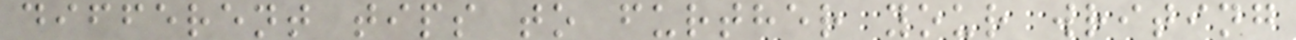different tips to further your writing
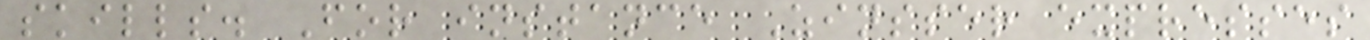skills. For instance Zinsser expresses
